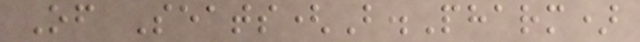Of Seats(B.Pharm)
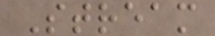Stream
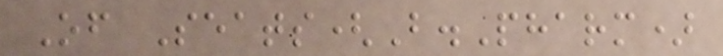Of Seats(B.Pharm)
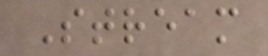Stream
